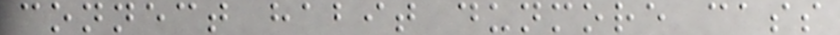connect habit dunmore cass
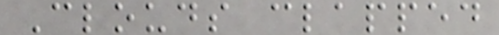Clouds clapped
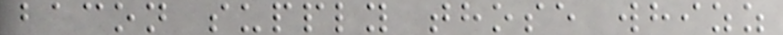bacon supply those whizz
